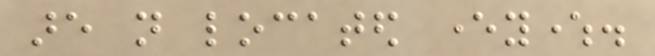are not located everywhere.
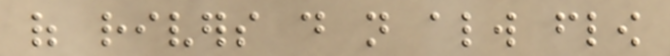of rivers do not always flow
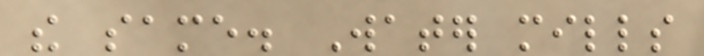the same. Water mills
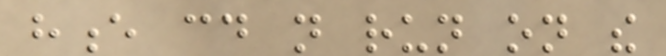hence could not run on the
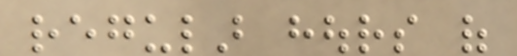regular hours of
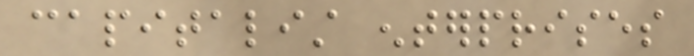capitalist enterprises
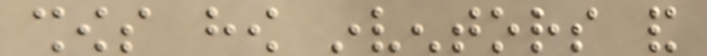shows how inventors and
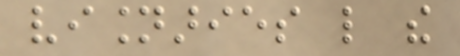visionaries like the
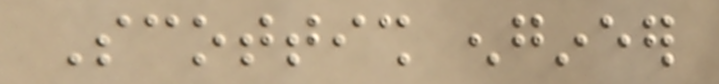Scottish engineer
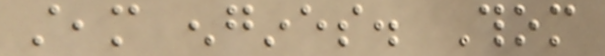steam engines. Thom
